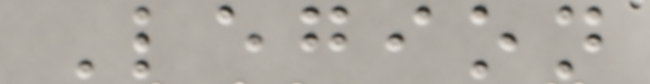Legion
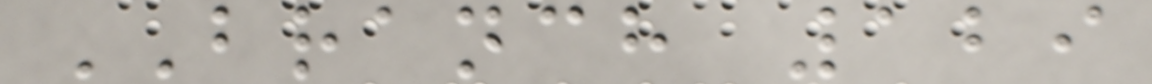BRANCH 129
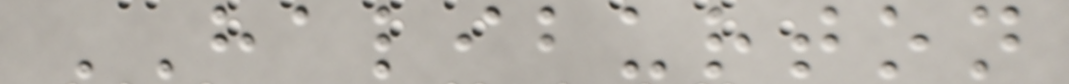HALIBURTON
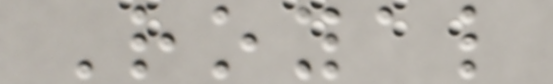Royal
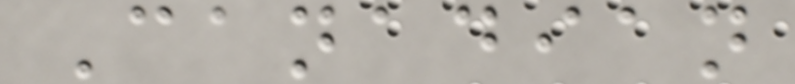Canadian
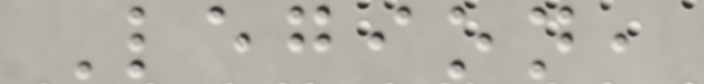Legion,
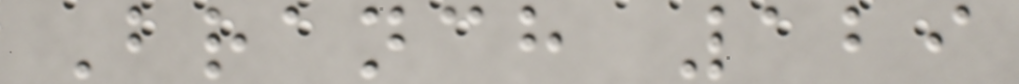Branch 129
